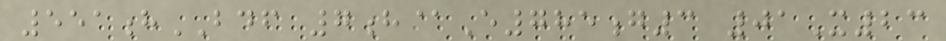551hBDF 7h@E785g3 01X23
